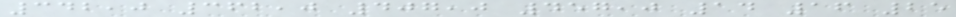342,0 362,0 407,0 457,0 14 16 25
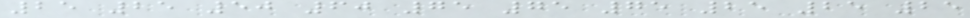25 25 50 60 75 75 75 25 25 25
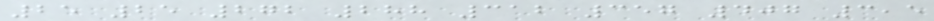25 25 272 288 312 357 407 3,5
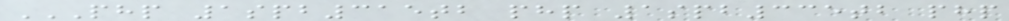PHP 1SPB315TB PHP 1SPB335TB PHP
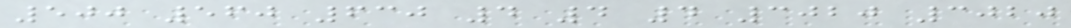500 560 630 4 4 4 3020 3020
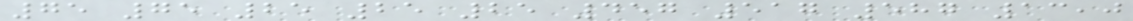75 75 25 25 25 457 517 587 13,0
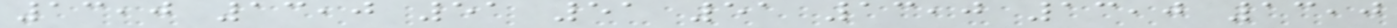13,0 13,0 51 51 51 13,0 13,0 13,0
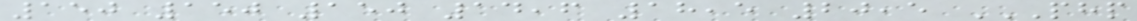150 150 150 14,6 18,5 20,5 PHP
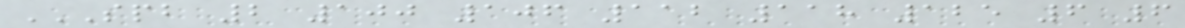SPB 2 100 106 112 118 125 6 6
